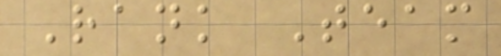Rank Team
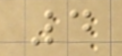4
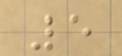5
